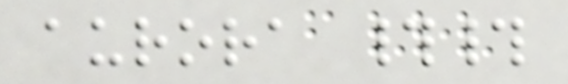aurora ##
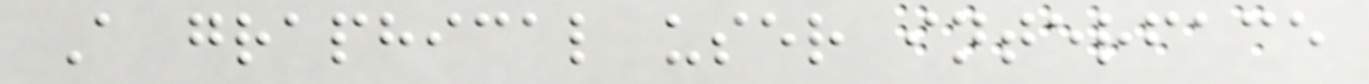A graphical user interface
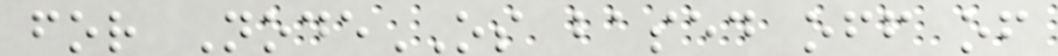for NodeOS based off of
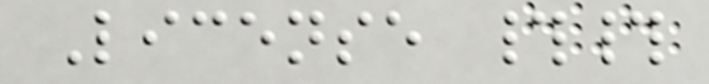License ##
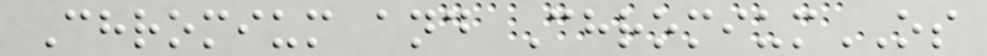Chromium and ChromiumOS
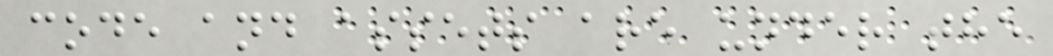code and assets are under the
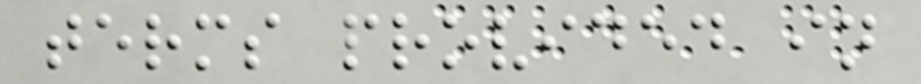terms provided in
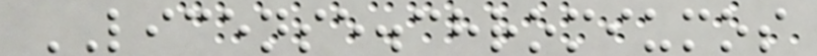LICENSE.chromiumos
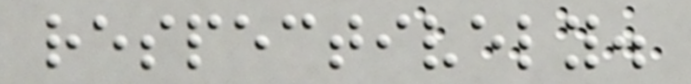respectively.
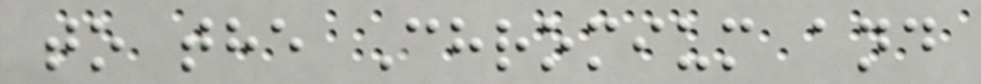to the Chromium and
